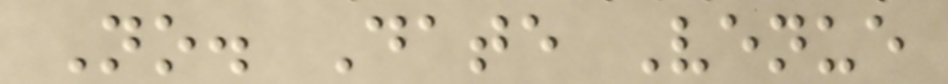No. Date Venue
